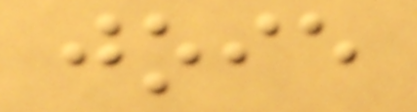joie
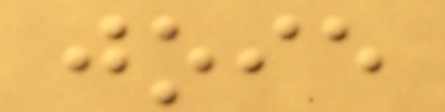joie
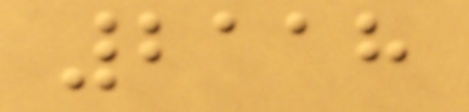2118
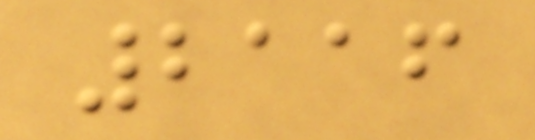2116
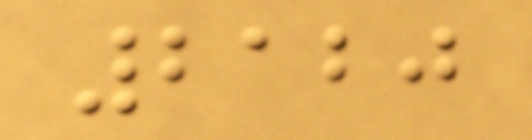2120
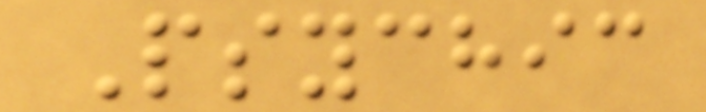Psychic
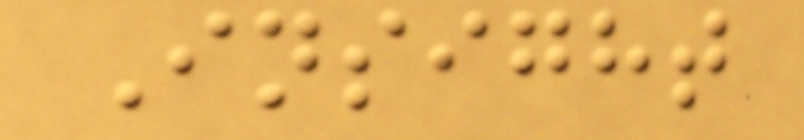Insight
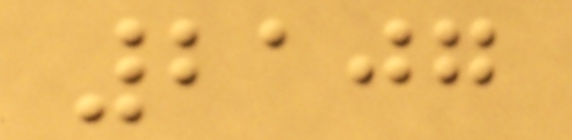2107
